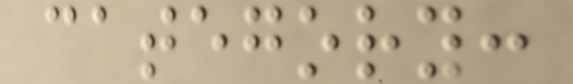category:
